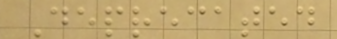Deprecated
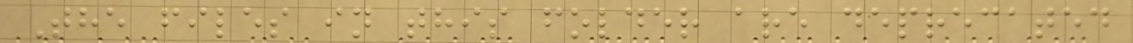The files in this folder are deprecated
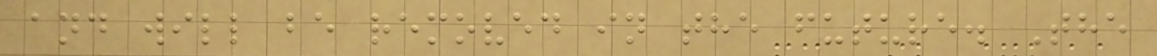and will be removed in the future. The
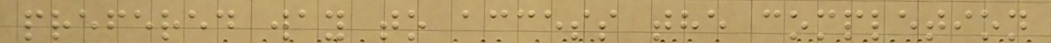prefered way to access the completion
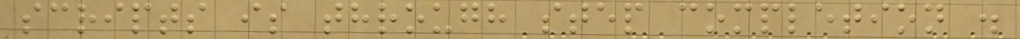scripts is through step completion .
